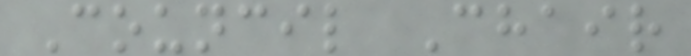Council Chair
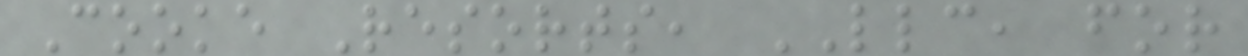Cooke Resorts, LLC, for
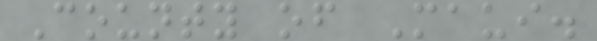County of Maui.
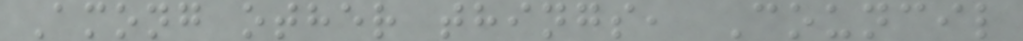Among other things, Council
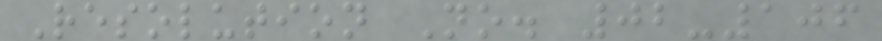Resolution No. 02-106
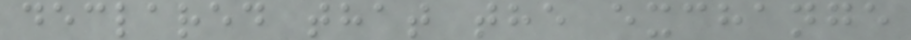declared that the exchange
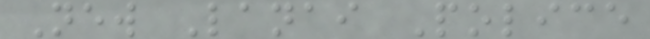New Lanai Police
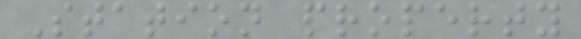Station property
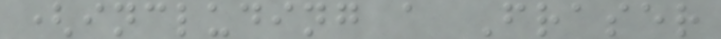(including a Fraser
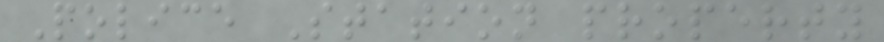Police Station property
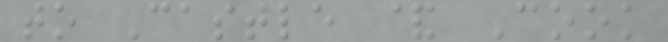to Castle & Cook
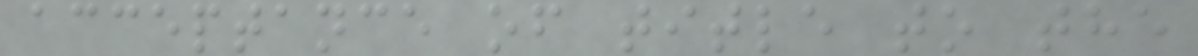acceptance of title to the
